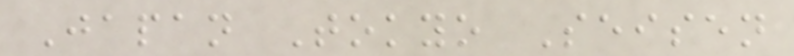Japan Tokyo Seisen
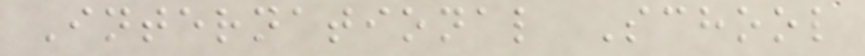International School
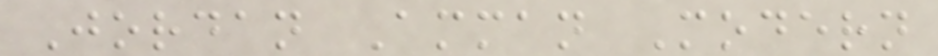Jordan Amman Modern
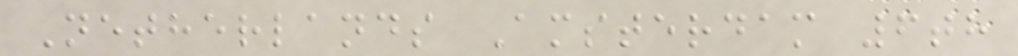Netherlands Amsterdam 6th
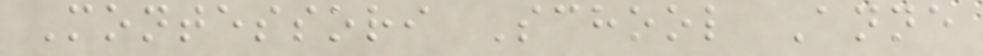Montessori School Anne
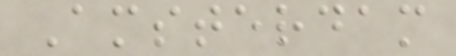Amsterdam
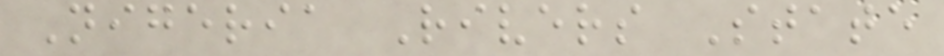Nigeria Rivers State
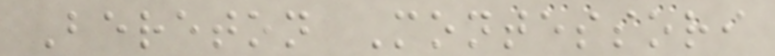Bereton Montessori
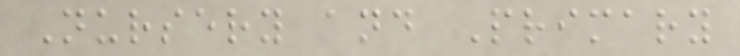Nursery and Primary
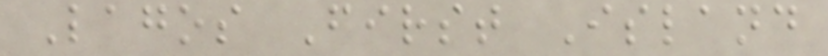Lagos First Island
